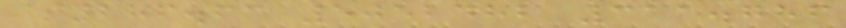$286.63 5052482 311.786
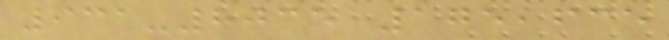931-8035 175,635
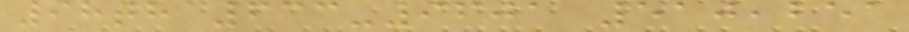98th 633-9601 510,251
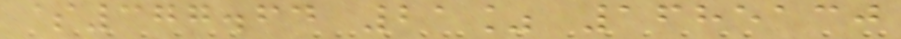$377.64 21% 1685130
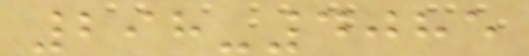298-4085
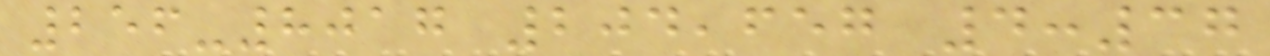256-8017 204,657 4:37
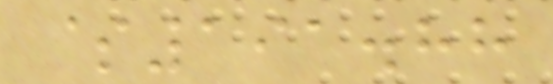$191.88
